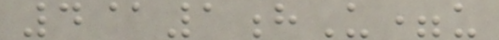4@1hU=u
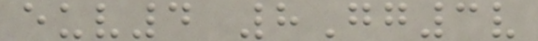euv4 8Gg3v
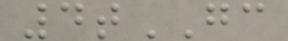4tGC
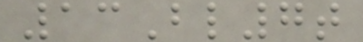13Bl7t
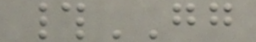#GG
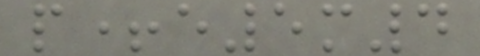p+e5m4
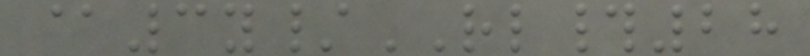@3y/RL#28
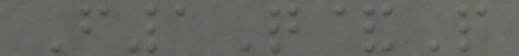F1Q&P
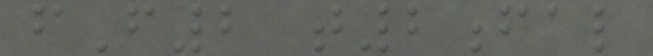fF2 t2fal
